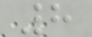8
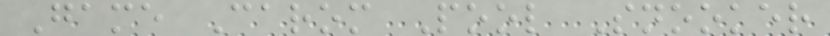Game Carom Pool Snooker
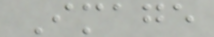Image
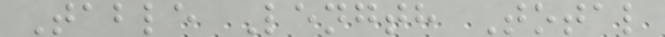Table Length Total
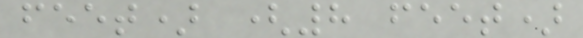feet) (8 feet)
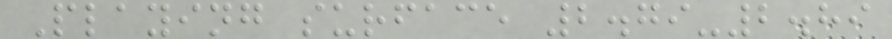Playing surface 2.79-2.89
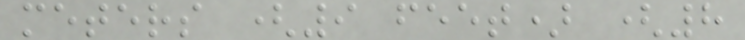meters (9 feet) (8
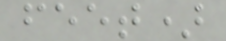feet)
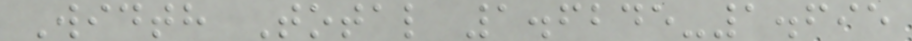Width Total 1.6245-1.695
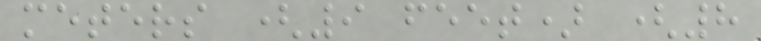meters (9 feet) (8
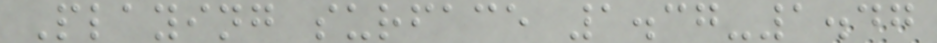Playing surface 1.37-1.47
